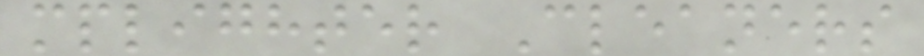mplighter Cleaners
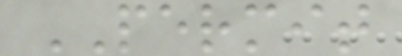PERMIT
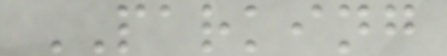PARKING
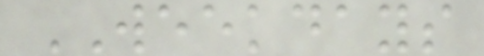WEEKDAYS
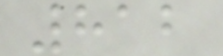812
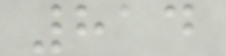814
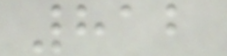812
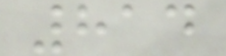814
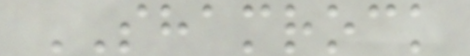SHAMROCK
